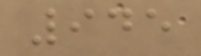945
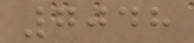7048
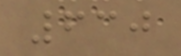630
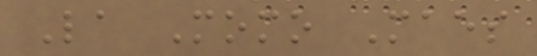La Momo Maes
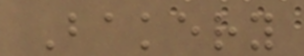Bakery
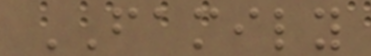FAMILY
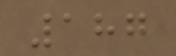187
